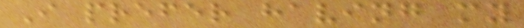I prefer having my
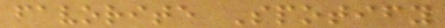favorite Spotify
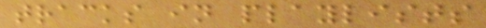tracks in playlists
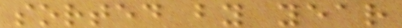sorted by year
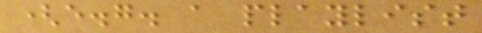(e.g. a playlist
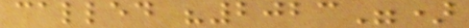called "2023")
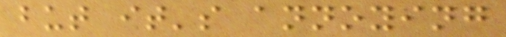but it's annoying
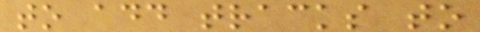to add tracks to
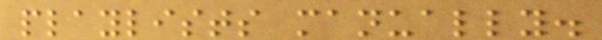playlists manually.
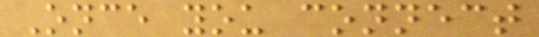Once you connect
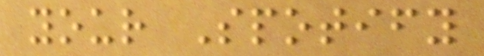your Spotify
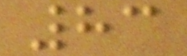83
